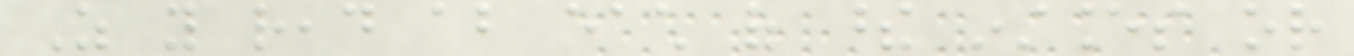As you read about each of these instances or
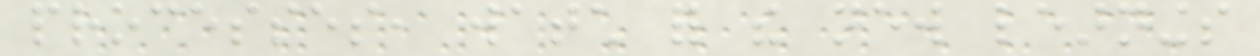processes, watch for the new learnings
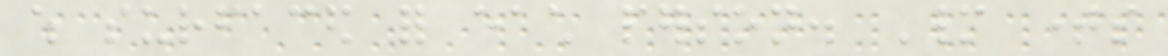which surfaced for each person. Many times
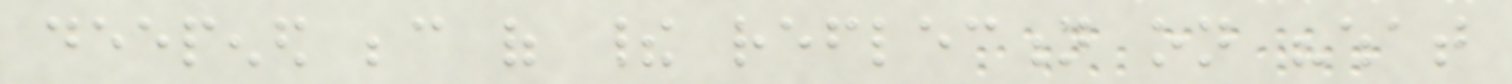deepened because of their reflection on "what
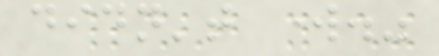didn't work."
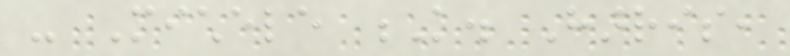- Michele K. Harris,
